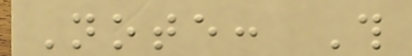Note: This
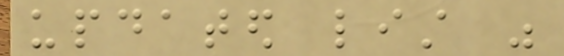updated list was
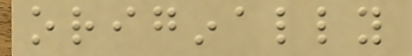originally
